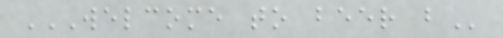WELCOME TO BEER B
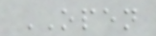OPEN
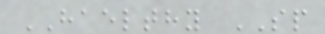HAELTHY SP
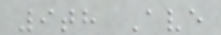9th Ave
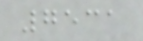7531
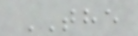THE
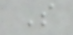S
